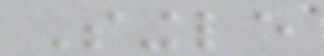Single
